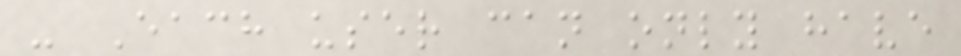- Each user can only have
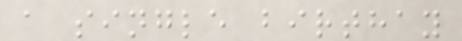a single birthay
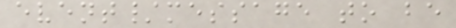event/message to be
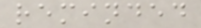reminded
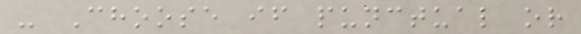- Choose if punctual or
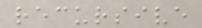recursive
